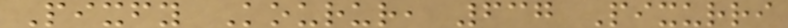Pixfy Kourur, 637 Pixurri
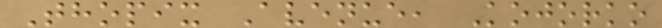Thopix Avenue, Kojorko
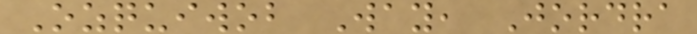Ozquiwob Way, Jordra
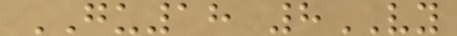GU18 8VY
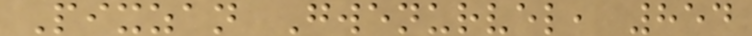Pixzan Gwenurvel, 854
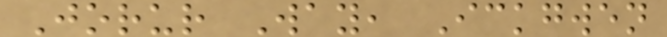Jorur Way, Ickgwen
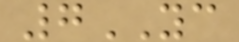7YC
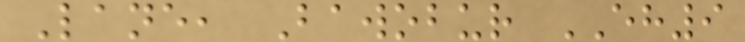Lane, Bawobur EH9
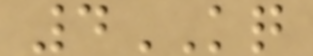4KQ
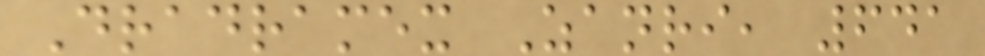Dradramex Zanri, 641
